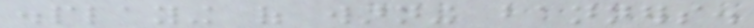displaying of warning banners.
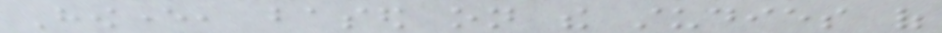However, based on the studies of
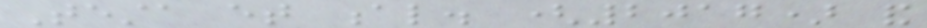Testa et al. (2017) and
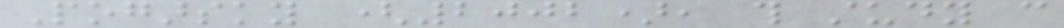Pogarsky (2002), this study can
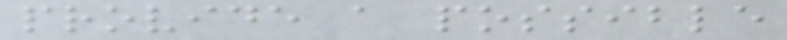provide a possible
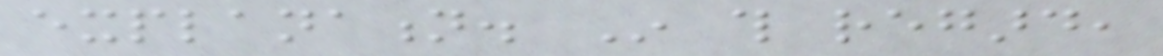explanation. In this regard,
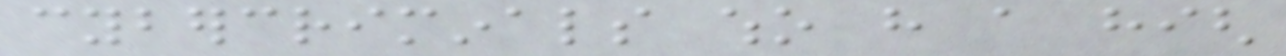cybercriminals who have a high
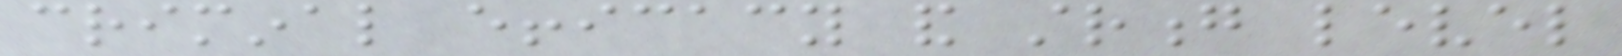criminal efficacy and strong level
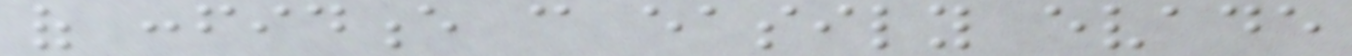of confidence can easily evade
